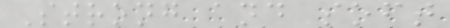Strong and soft
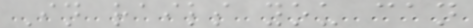In rails you can
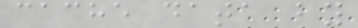cache data by
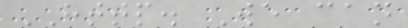HTTP. We can
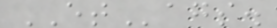ETags.
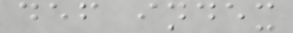def index
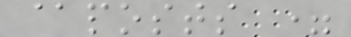@posts =
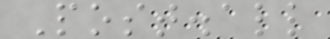Post.all
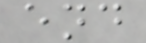end
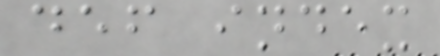def index
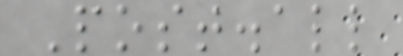Post.all
